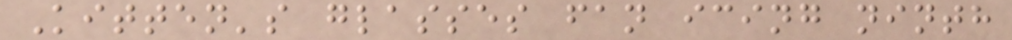Kitten's glasses fan icing ninth
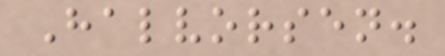Halvorsen.
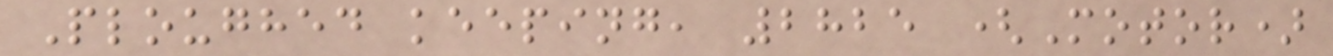Ploughed keeping, 2825 (Motor)
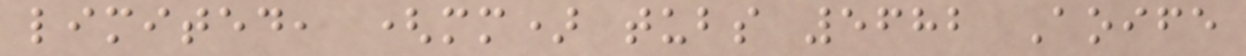limited, (mm) tubs 5682 Aoife
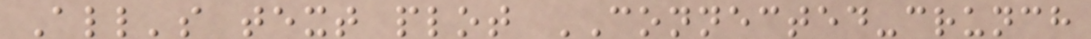All's text plot CONNECTED-crunch
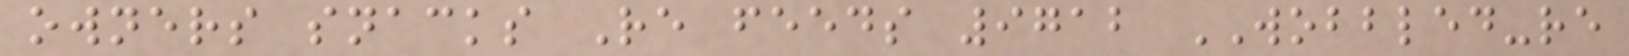owners snacks Re feeds 9712 WOBBLED-re
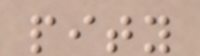pity
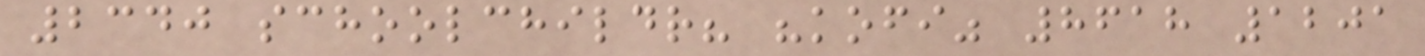2340 schoolchildr? "kofi" 8618 1201
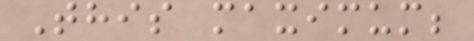This maximum;
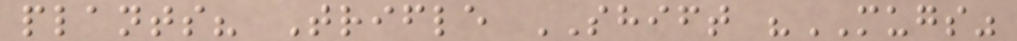plants? Trifle SHIFT "MUGS"
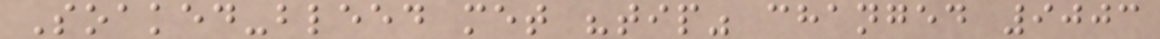Soaked-bleed met "tip" changed 9003
